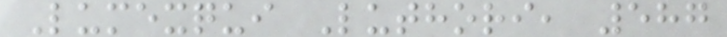Lumexqui Luthori, 587
